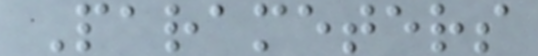Parameters
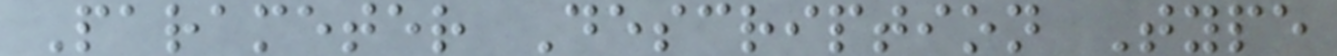Parameter Description Type
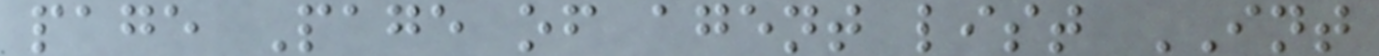page Page of agent list INT
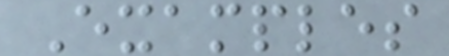Examples
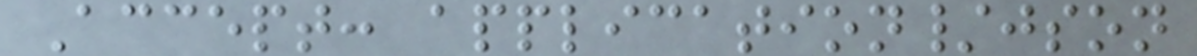Accept: application/json
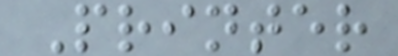Printer
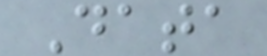Data
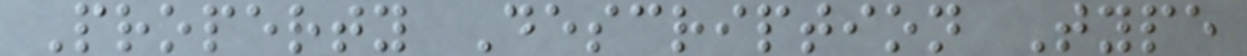Property Description Type
